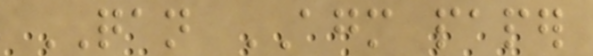QAN AGM paper
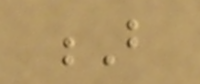B
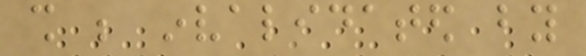shall be invalidated by
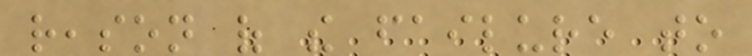reason of the failure to
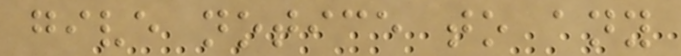give notice to any
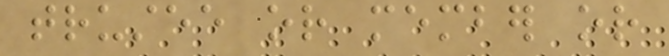trustee or member or
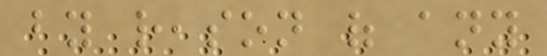by reason of any
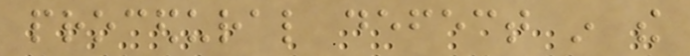procedural defect in the
